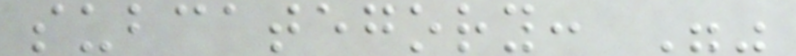subcategory: ""
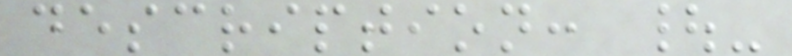description: |-
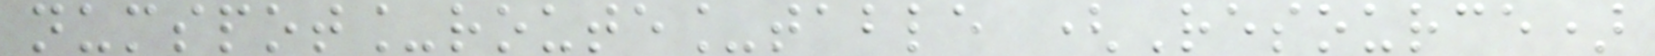numspot_route_table (Resource)
